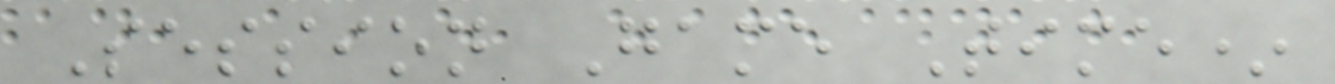Session Game Time*
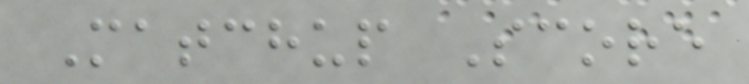Matchup Score
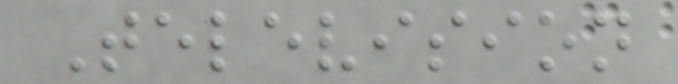Television
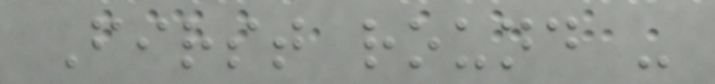First round -
